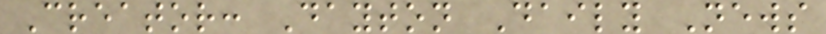Creator: Dayton Daily News
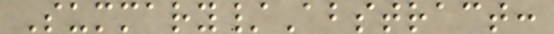Summary/Abstract:
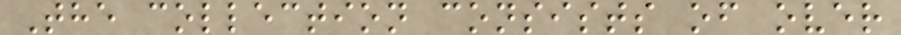The collection consists of over
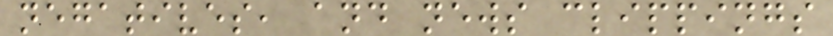negatives, and news clippings
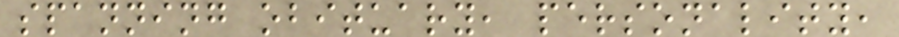spanning obituary, personality,
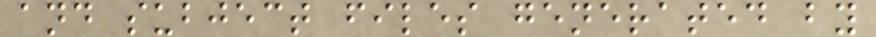and subject files generated by
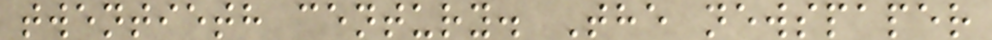twentieth century. The newspaper
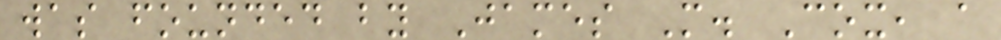was founded by James M. Cox, a
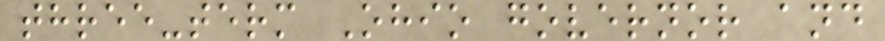three-term Ohio governor and
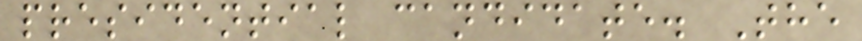presidential candidate. The
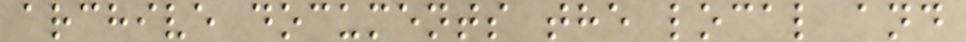archive documents the local and
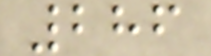286
